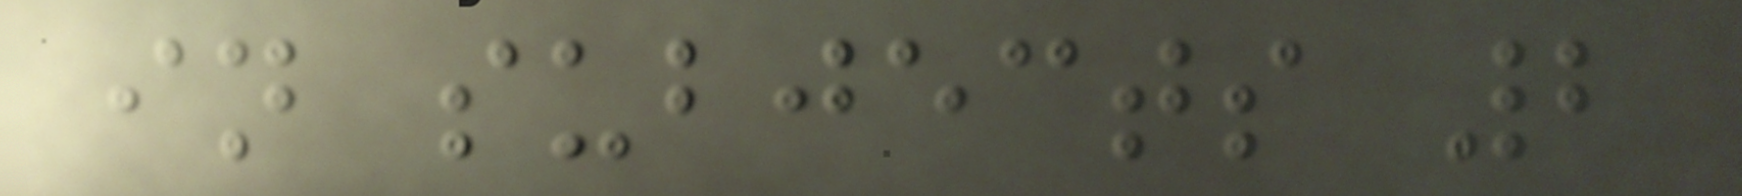in subjects 2
